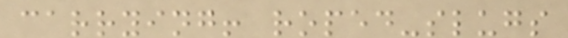carrying! roped-slugs
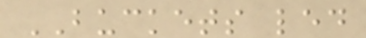BUCKETS led
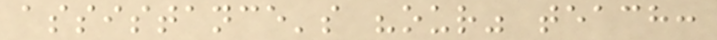assistance's "our" teach:
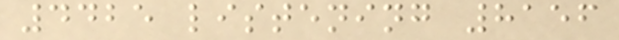4425 listening 8156
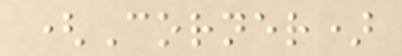(Corner)
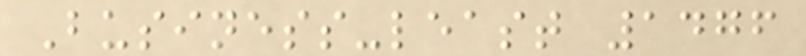Business-least 1476
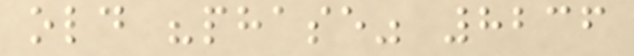old "phase" 8236
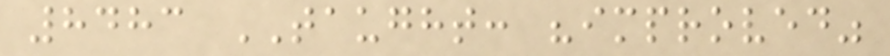8483 TAUGHT: "improved"
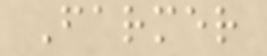Farmer
